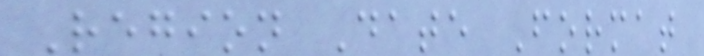Region Date Format
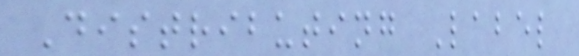Distributing Label
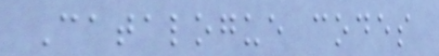Catalogue codes
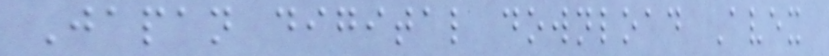Japan digital download Avex
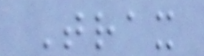Trax
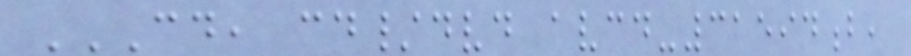CD, CD/DVD AVCD-31594B,
